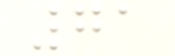71
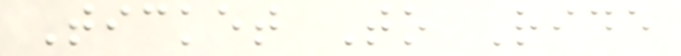Ticket To Ride
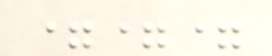===
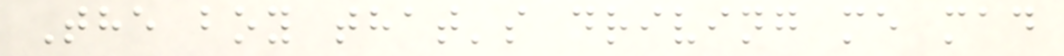The boy that's driving me mad
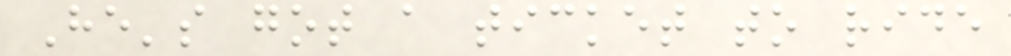He's got a ticket to ride
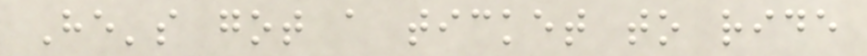He's got a ticket to ride
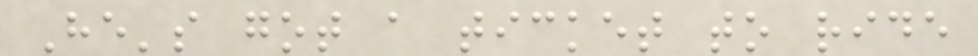He's got a ticket to ride
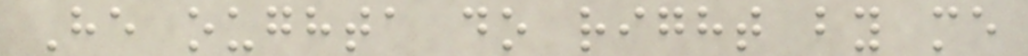He oughta do right by me
